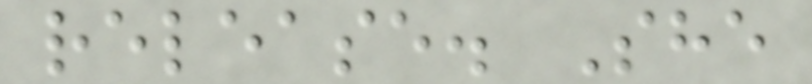release. She
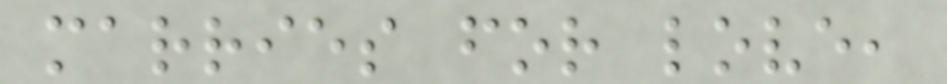marries for love,
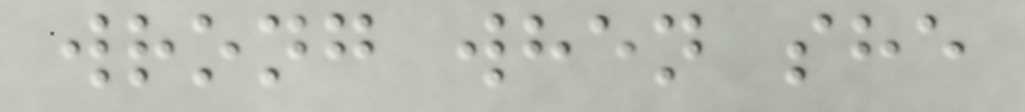wrong when she
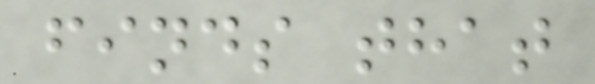finds that
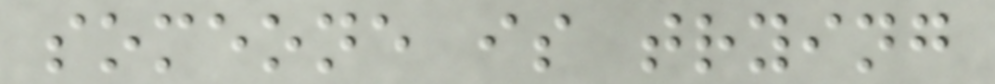someone is trying
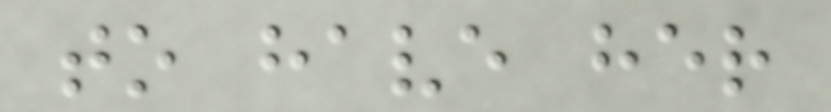to have her
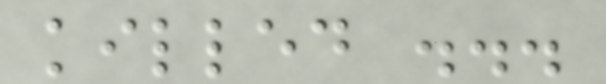killed ...
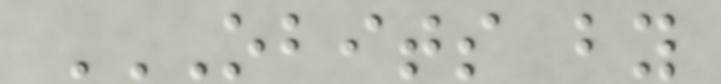OBITS BY
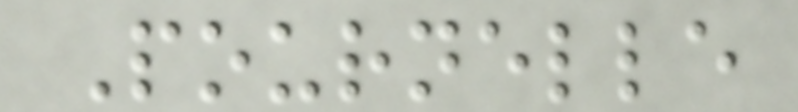Pournelle
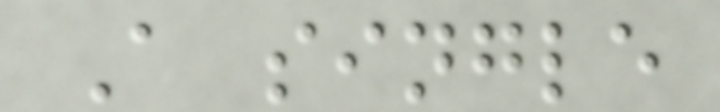A single
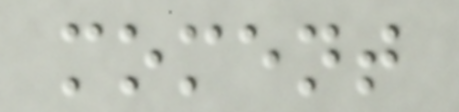moment
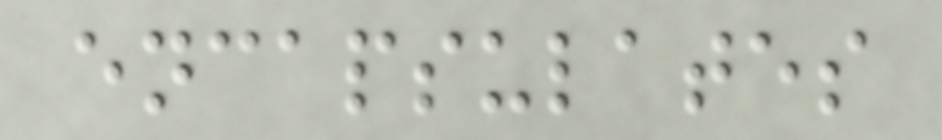encapsulates
